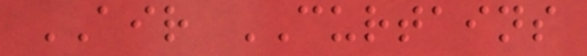AIR CURTAINS
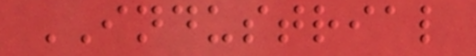INDUSTRIAL
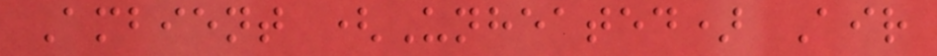Ambient (Unheated) Air
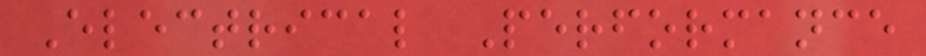Electrical Performance
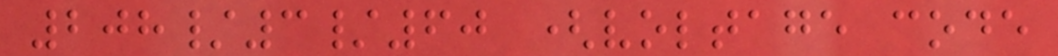208/3/60 (voltage code
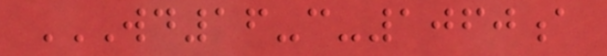WD16-C-1060A
